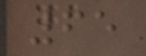65
